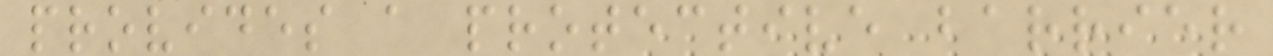provides a protective barrier
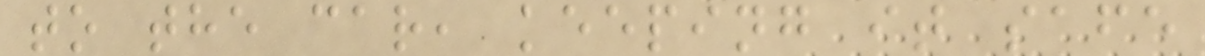to the car, keeping it safe
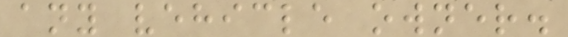any vehicle owner.
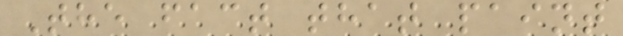The fact that paint
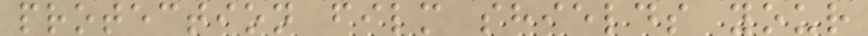protection film shields your
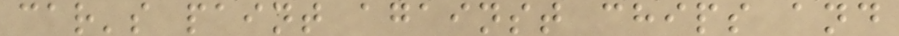car's paint against chips and
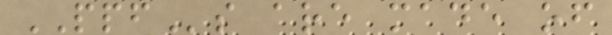PPFs are made of
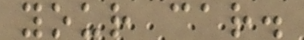your car.
